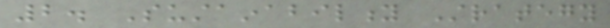2. Sustainability Strategy
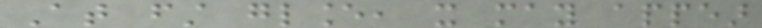At first glance, it may appear
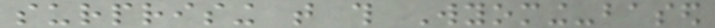surprising that this Wyoming-based
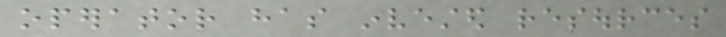operator has invested resources
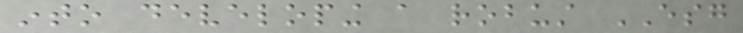into developing a robust ESG
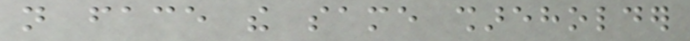not face the same shareholder
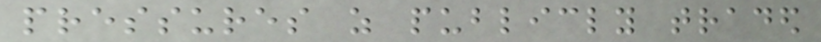pressures as publicly traded
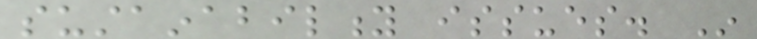sustainability issues. In
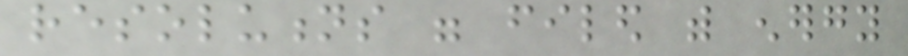resolutions were filed with energy
